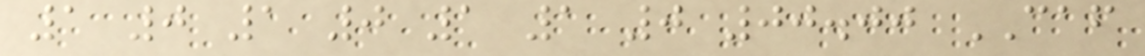1 0 1 0 1 1 0 00.00 CAF
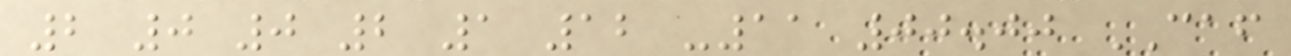2 0 0 2 1 12 -11 00.00 CAF
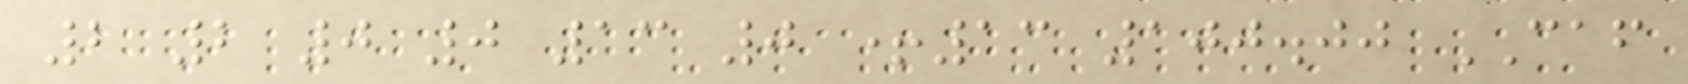2 2 0 0 13 0 +13 100.00 CAF
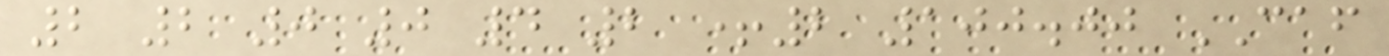2 2 0 0 4 2 +2 100.00 CAF
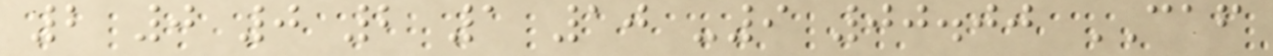2 0 0 2 1 10 -9 00.00 CAF
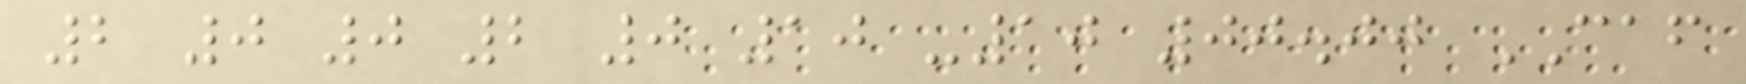2 0 0 2 0 10 -10 00.00 CAF
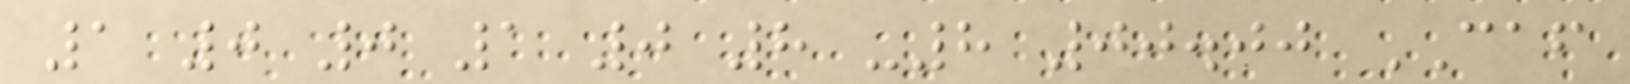1 0 0 1 0 8 -8 00.00 CAF
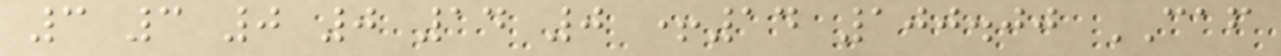3 3 0 0 14 0 +14 100.00 CAF
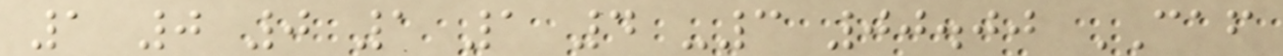1 0 0 1 1 4 -3 00.00 CAF
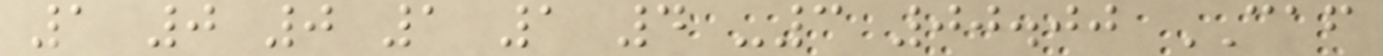1 0 0 1 1 4 -3 00.00 CAF
